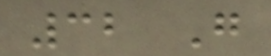32 G
